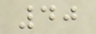40
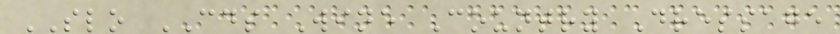SLO CDS Wine Country Dressage
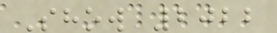Show 2022
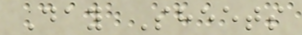Day Sheets
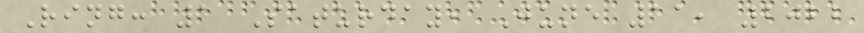Ring: 1 Saturday, June 11, 2022
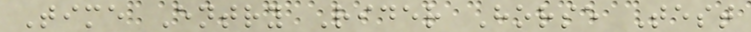Time Entry Rider Horse Test
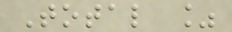Total %
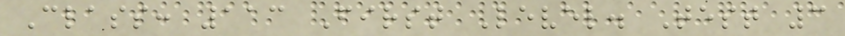Class: 113 First Level. Test 3
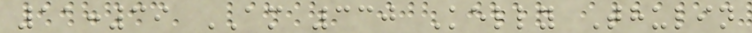11:39 AM 330 Kelly Thulin
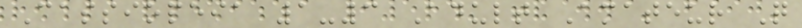Cassiopeia 1-3 Adult Amateur Q
